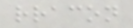rracon
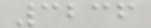3236
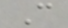C
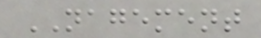NAGEMENT
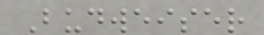Budweiser
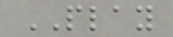PLAY
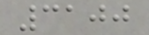3100
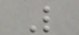L
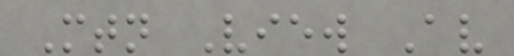Mtn View Av
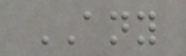ANY
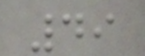49
